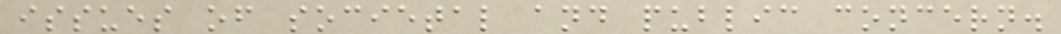issues of societal and public concern.
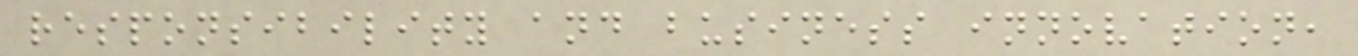responsibility and business innovation,
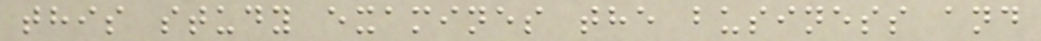this study examines the business and
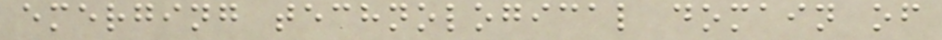emerging technological domain of
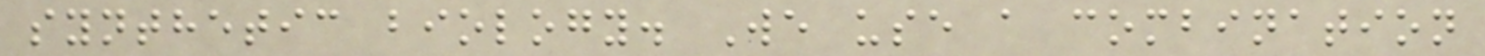synthetic biology. We use a combination
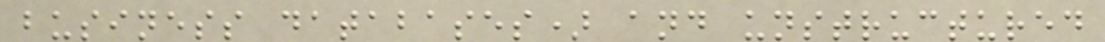business databases) and unstructured
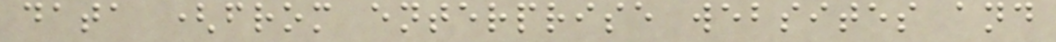data (from enterprise websites and
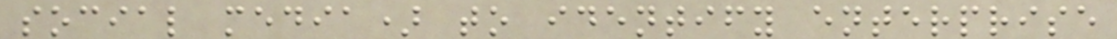social media) to identify enterprise
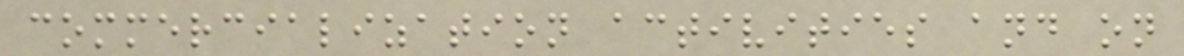commercialization activities and on
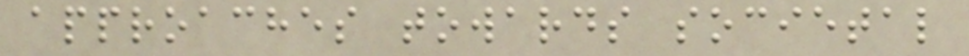approaches towards societal
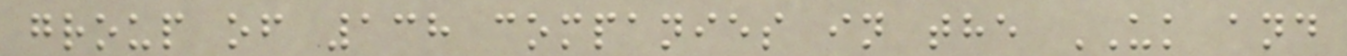group of 138 companies in the UK and
